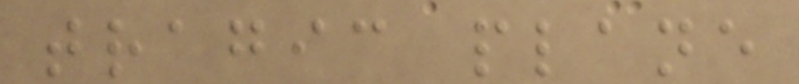tragic plane
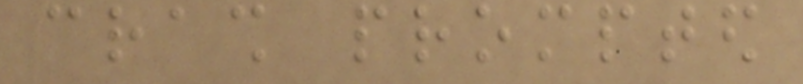crash prompted
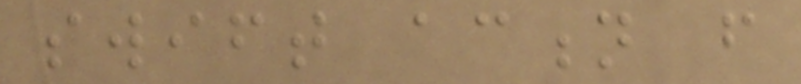swift action from
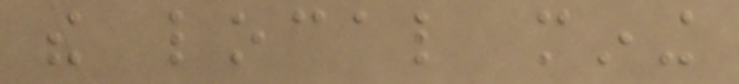the local mining
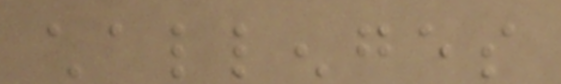challenges
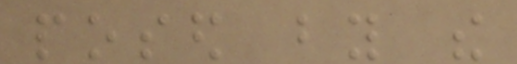posed by the
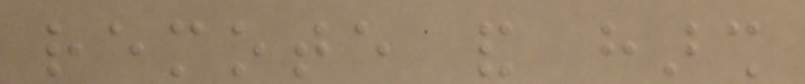remote and harsh
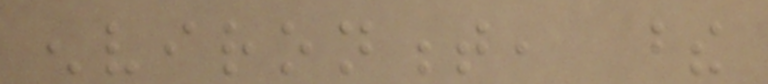environment, these
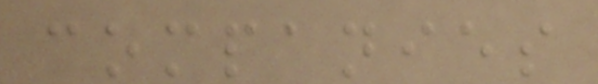companies
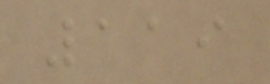119
